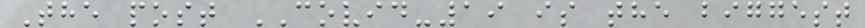The post COVID-19 is the biggest
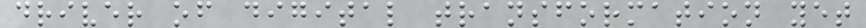driver of digital transformation yet
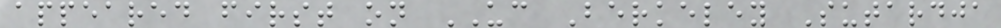appeared first on UC Berkeley Sutardja
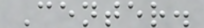Center.
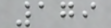179
